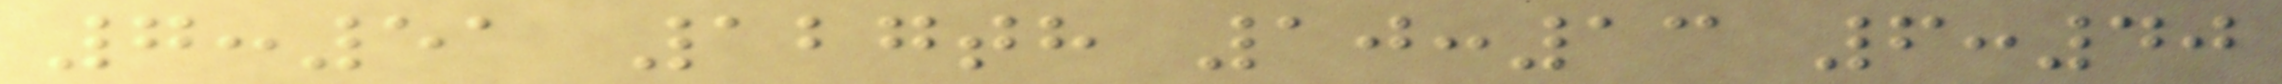7:51 127th 10:13 6:40
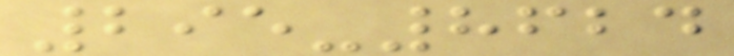295-8624
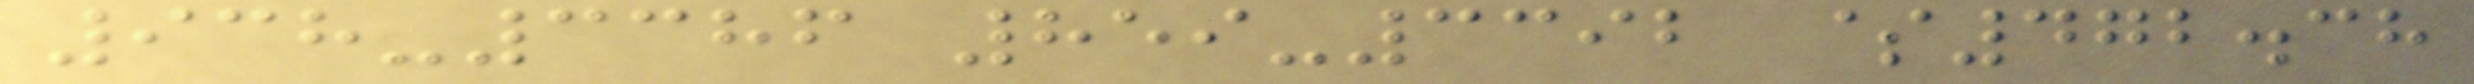938-3386 859-3392 $472.38
